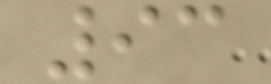93
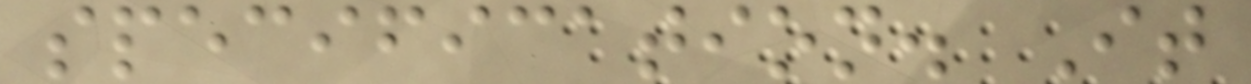specification. It
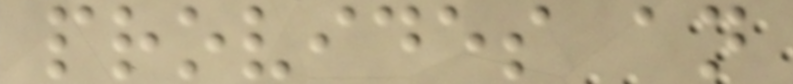provides an
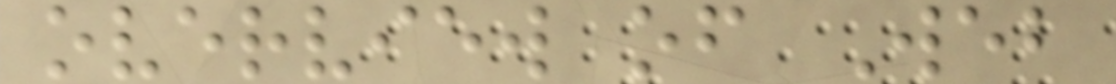overview of Web
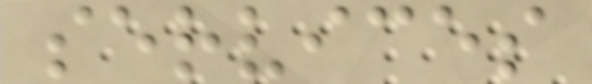services
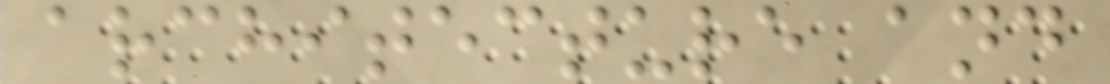architecture and
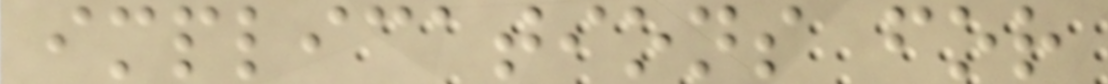implications for
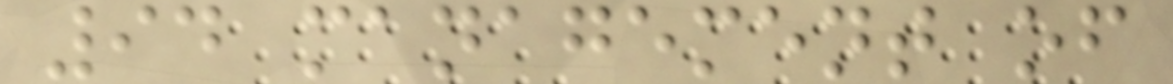94 management of
